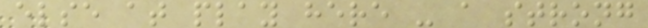else at play here - a strong
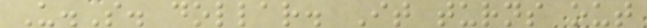U.S. dollar. It turns out
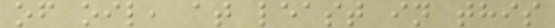of oil, at least in this
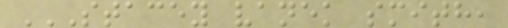STACEY VANEK SMITH,
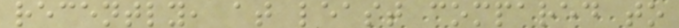recently, at least compared to
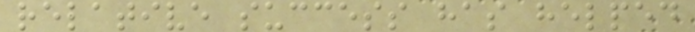relative success has helped
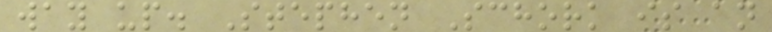way up. Stephen Schork is an
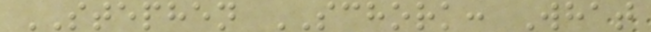STEPHEN SCHORK: What
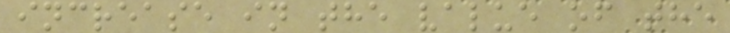increase in the value of the
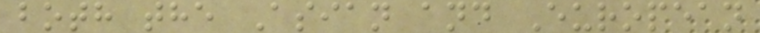both the Asian and European
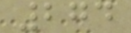274
